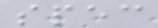spec
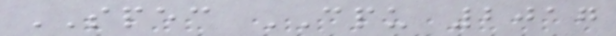SPEC CPU 2017
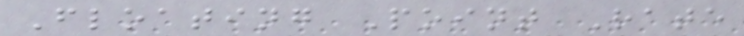Floating Point Rate
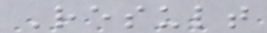Result
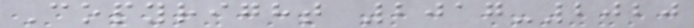Copyright 2017-2020
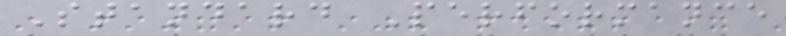Standard Performance
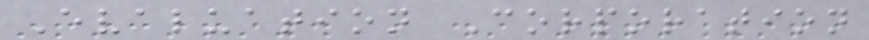Evaluation Corporation
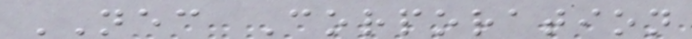NEC Corporation
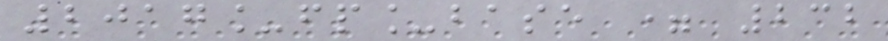2017_fp_base = 232
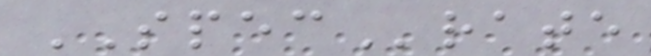SPECrate
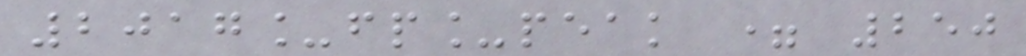2017_fp_peak = 250
